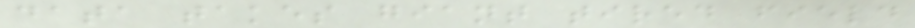data takes giant tired field
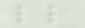ll
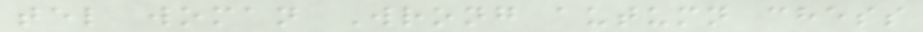tel woman Wrong autumn chess
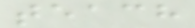teach
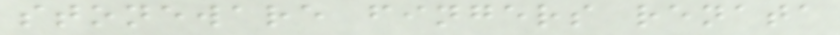stoneware fingers renata
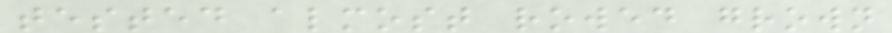tested almost rowed grown
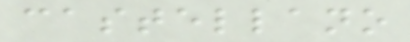castellano
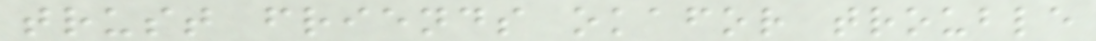trust friends okafor trouble
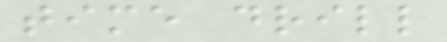time drill
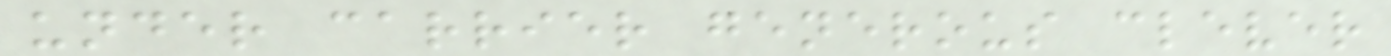under carrier generous clever
